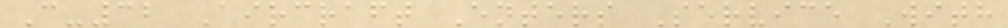C-32 Aircraft Enters Service With
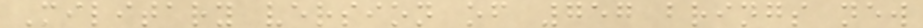Military version of 757 brings new
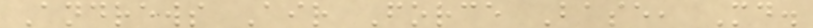Andrews Air Force Base, Md.
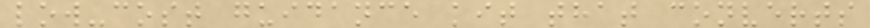low-cost guidance kit that converts
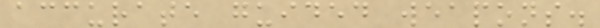accurate guided weapons.
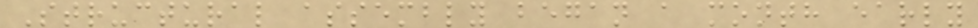Structural assembly began a month early
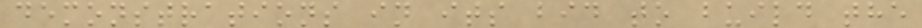demonstrations in its bid to build the
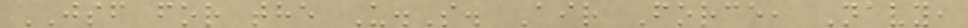JSF for the U.S. Air Force, Navy,
